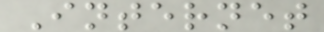Internet
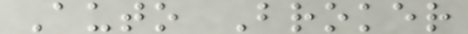Auto Broker
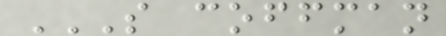S COFFMAN
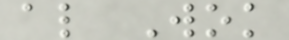al Wok
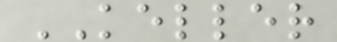KELLER
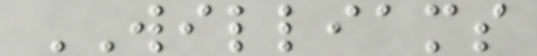WILLIAMS
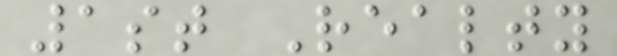1st Realty
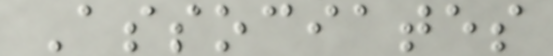Associates
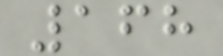168
